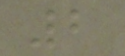2
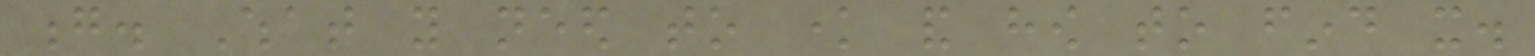g. What you need to know and how to find it.
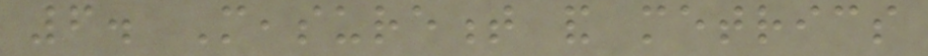6. Measurement and metrics
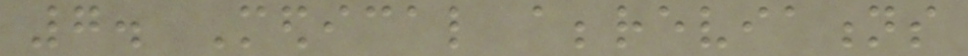7. Medical abbreviations
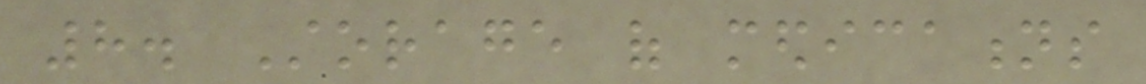8. Storage of medications
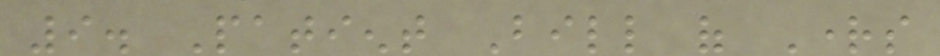9. Patient Bill of Rights
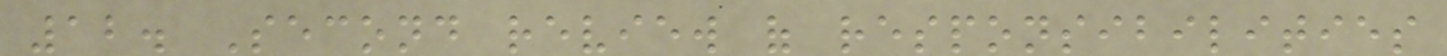12. Second review of responsibilities
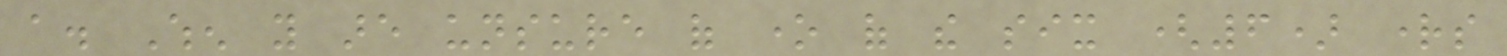a. When you are unsure of one of the six (6) rights
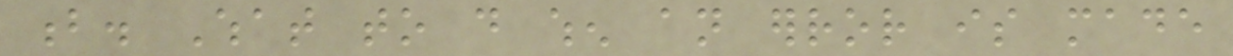b. What to do when an error is made
